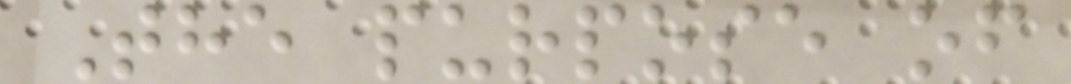The purpose of
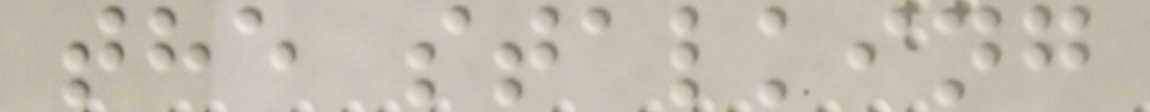the stalking
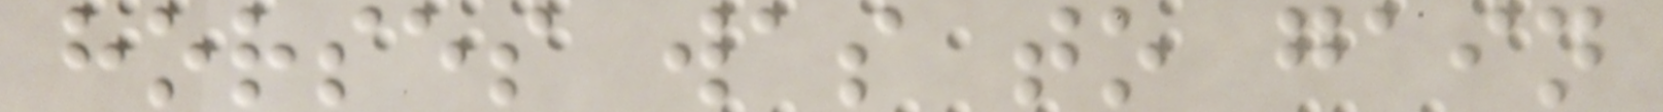horses was to gain
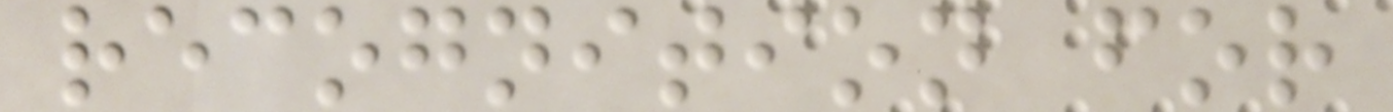recognition for
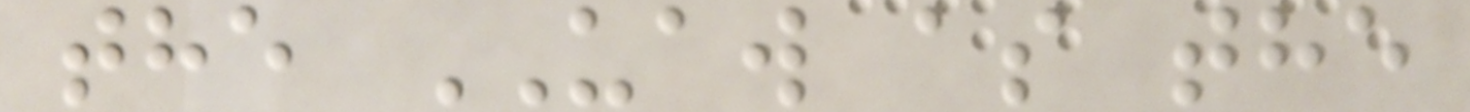the UAW as the
